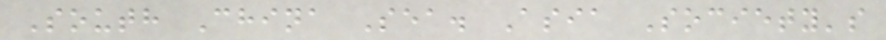South China Sea. Asia Society's
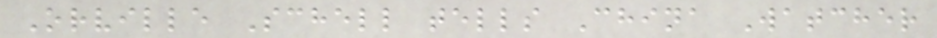Orville Schell tells China Watcher
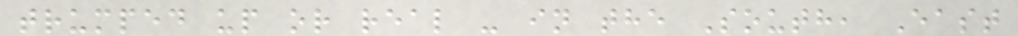trumped up or real - in the South, East
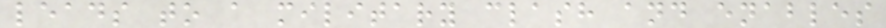leads to a military clash and enables
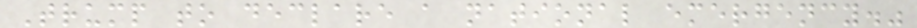Trump to declare a national emergency."
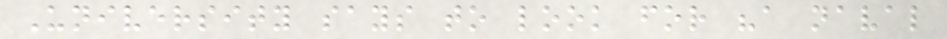University says to look for "a naval
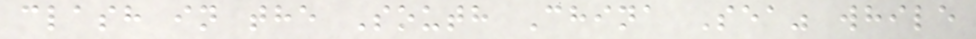clash in the South China Sea" while
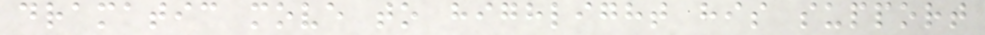dramatic move to highlight his support
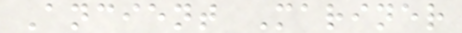Ancient Mariner
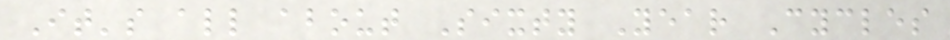It's all about Sixty Year Cycles
